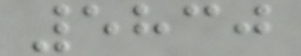5830
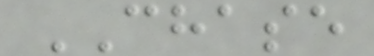CHASE
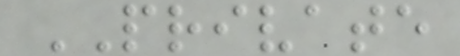PRIVATE
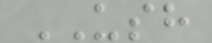USH
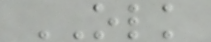OLK
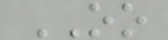OO
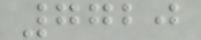7720
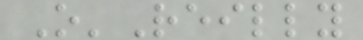O'Reilly
